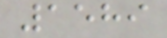1589
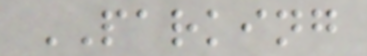PARKING
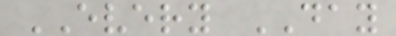EVERY DAY
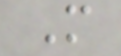M
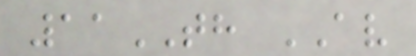11TH AV
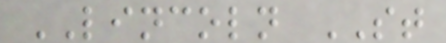LINCOLN ST
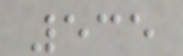535
